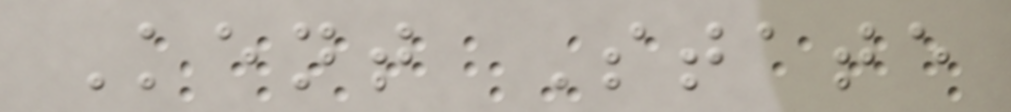Kent State
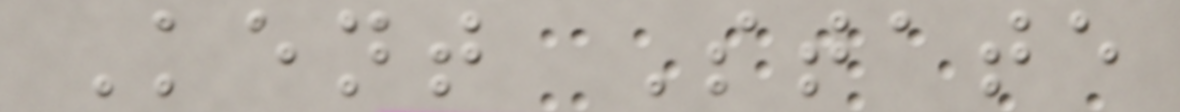Kent State
